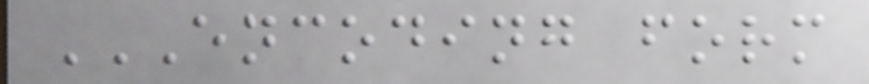ENCODING FORM
